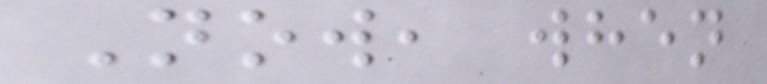Now, when
